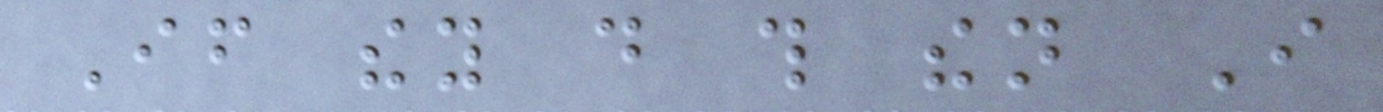If they do this then I
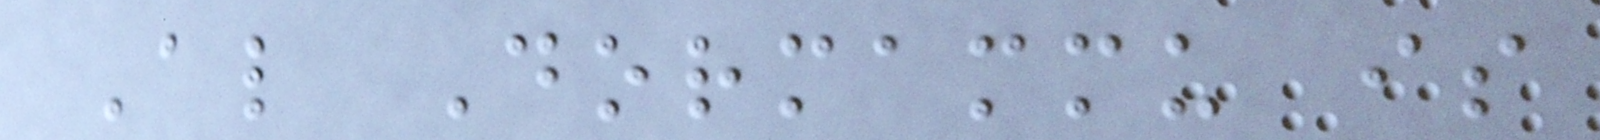Also Dormammu is
